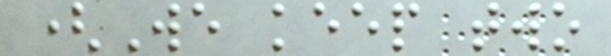(We keep two
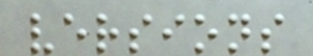versions
